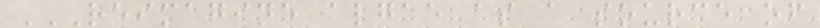REIMAGINE ALGAE AS A SOURCE OF
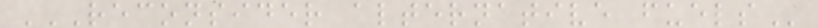RECONSIDER ALTERNATIVE FUELS
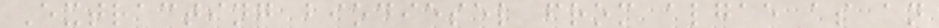Extracting biodiesel from algae as an
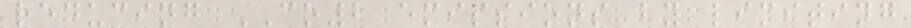reducing CO2 emissions by limiting
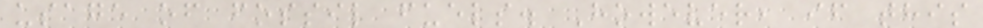usage of fossil fuels. However, if this
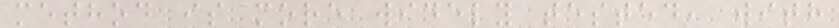method is more widely tested, with
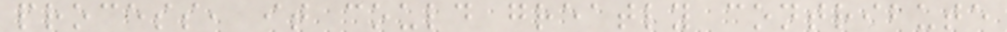process, it could greatly contribute
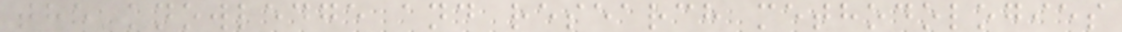the knowledge and research methodologies
